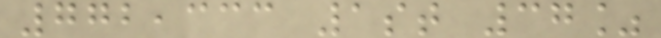772,333 1st 37%
